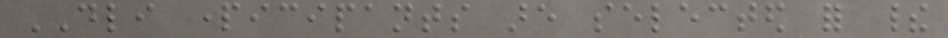DLI participants are selected for their
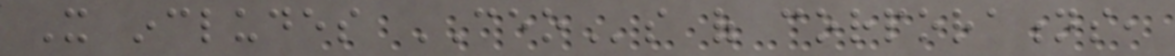It includes CEOs of corporations,
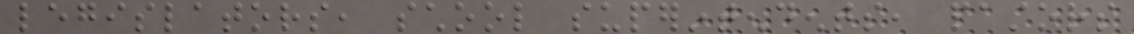legislators, school superintendents, pastors
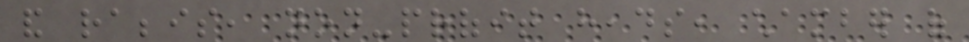and rabbis, non-profit heads, chamber of
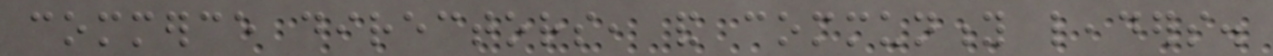commerce directors, and community leaders.
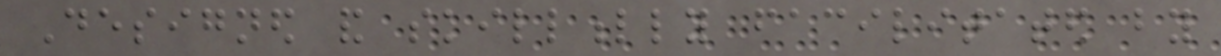Designed and skillfully facilitated by
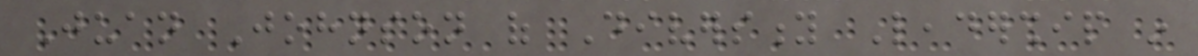Juan Johnson of Diversity Leadership in
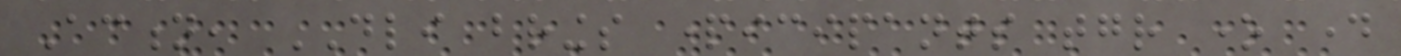Action, DLI brings participants together one day
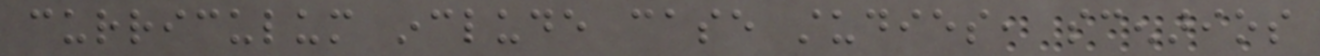curriculum include case studies, scenarios
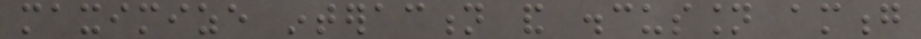maximize interaction and discussion among
